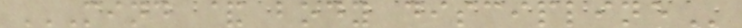MIND & BODY DISCIPLINE
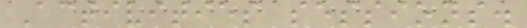Activities sessions.
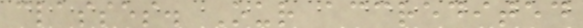classes. Our accredited
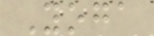Yoga
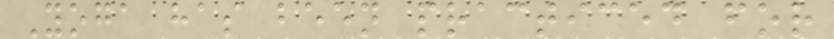Yoga has been practiced for
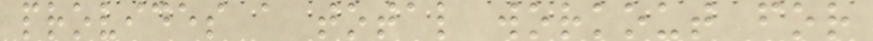provides a total workout for
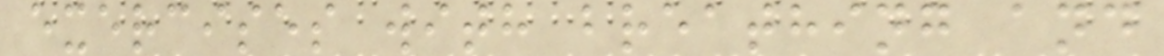exercises with breathing and
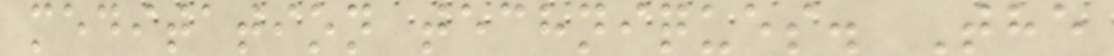meditation techniques. The
